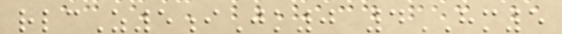rlcZ5iJk0 4HM5
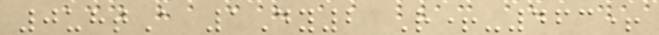0uhtA 1Dy2 R+-463+
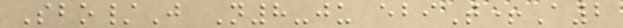Sbo/J N8-ju ebiT+A2
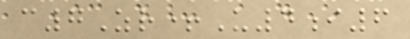c7Zr+U4i6
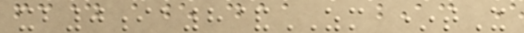xb0ia8&ZM *tX
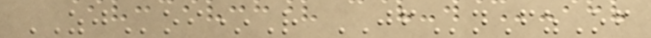ZJoi*R JFnFzOf
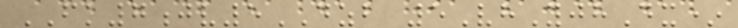FK7jv5DZB 5VhYjhDx*
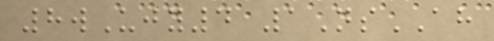8wUjy4 1NsAH
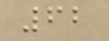62
